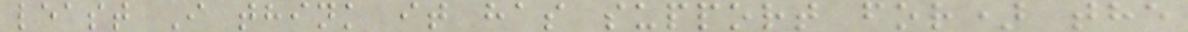least I think it has support for) the
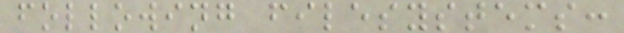following filesystems:
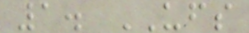1. UFS
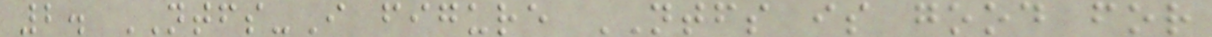2. NTFS-I figure NTFS is good for
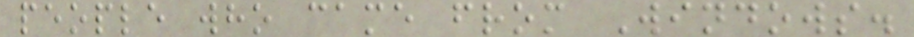people who came from Windows.
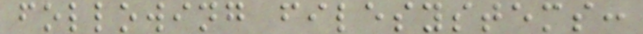following filesystems:
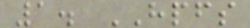1. HPFS
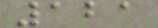121
